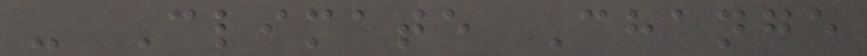- Climate Change
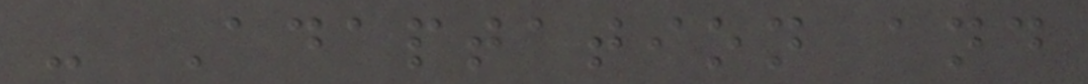- Adaptation and
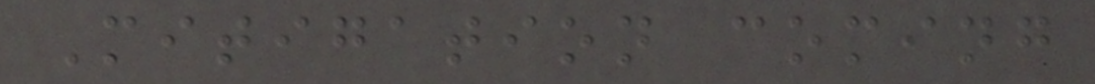Mitigation coming
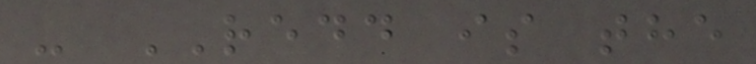- REDD is the
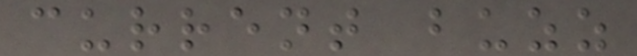current buzz
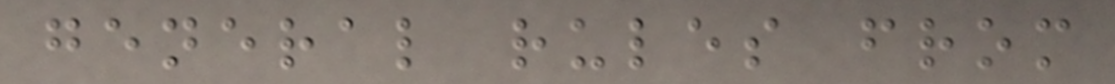general rules from
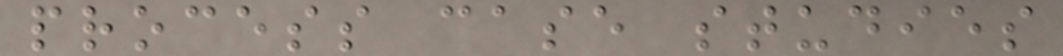process case studies
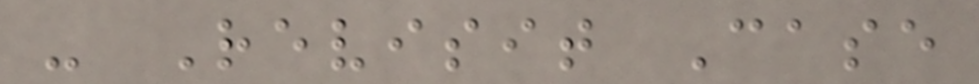- Revisit Case
